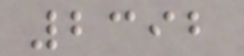2392
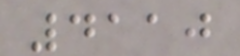4110
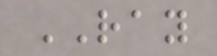RAY
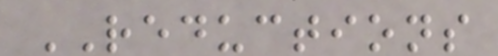REDUCTIONS
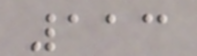113
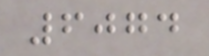6074
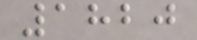1820
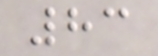83
